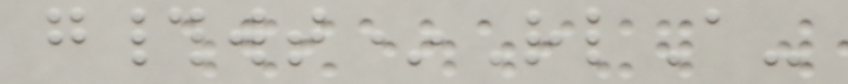g#wt*RlA-
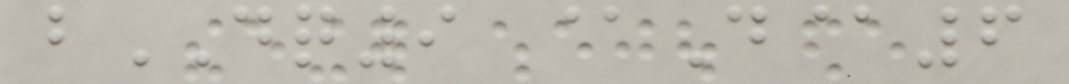bDQ9 @D@6
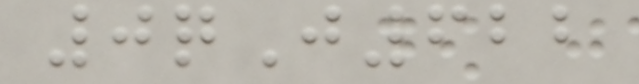0qJ622
